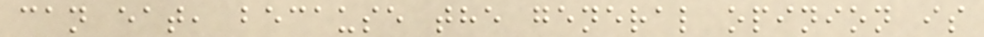can eat, because the general opinion is
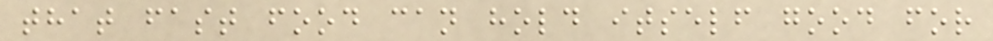that fast food can hold itself good for
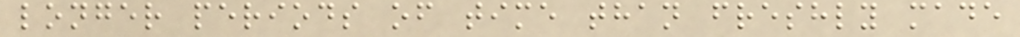longer periods of time than freshly made
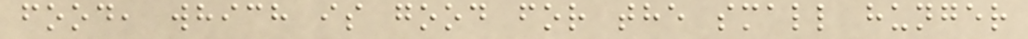food, which is good for the small hunger
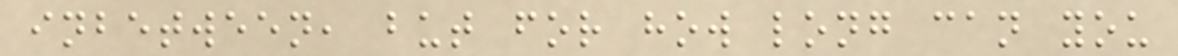inbetween, but for how long can you
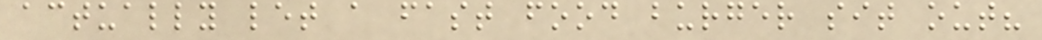actually let a fast food burger sit out?
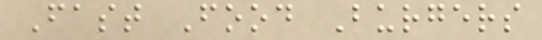Fast Food Burgers
